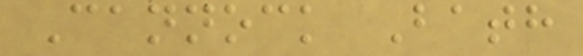Cannock Bath
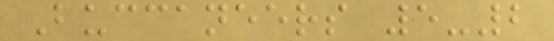Buccaneers 5-2
